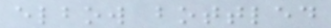elbow bottled
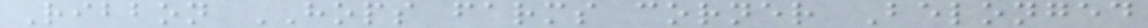Ribbon HOPS farms corner Belonged
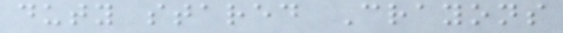duty stared Crayons
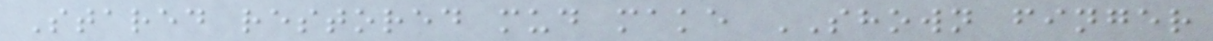Stared restored mud make SHOWN finger
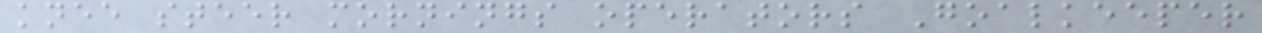knee steer mornings operators Goalkeeper
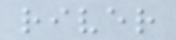river
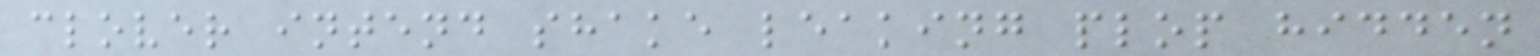clover intend shake leaking plop hidden
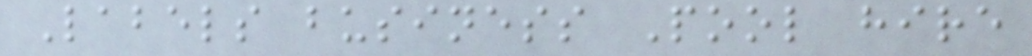Labels business Pool hire
